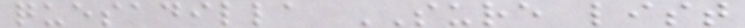quesadilla SURE list
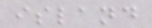island
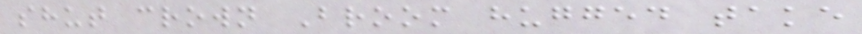shut crown Broom hugged take
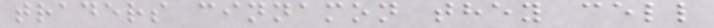traders cinnamon they cell
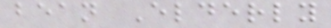bean Elderly
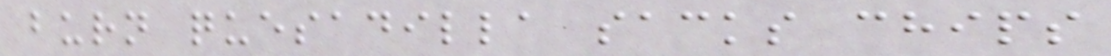burn quesadilla sacks chips
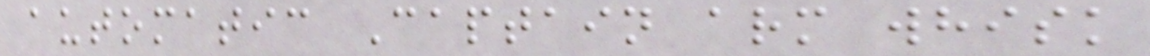automatic Captain arm whisk
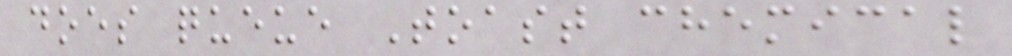does queue Toast chemical
